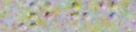284
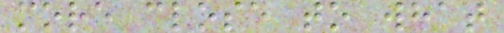more close to what
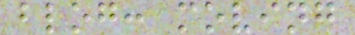blog: moving
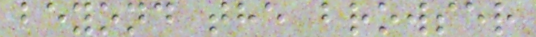beyond the browser
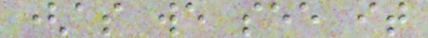(as we see it
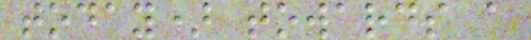today) towards a
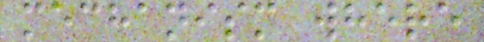mechanism where
